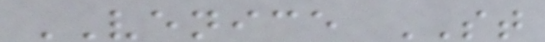VENICE ST
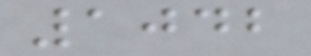1042
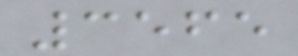3565
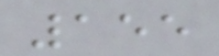155
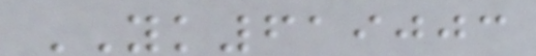YK619003
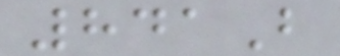841B
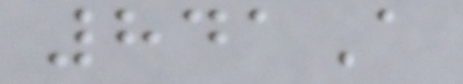841A
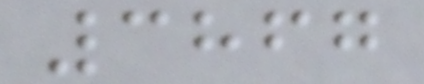3867
